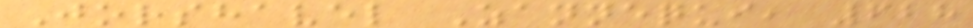Jorshavel Zannequi, 628
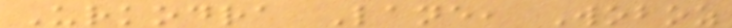Urkodra Lane, Woboz
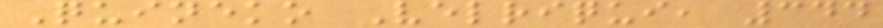Quineko Velriqui, 344
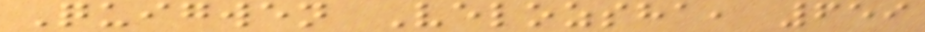Quigwen Velozsha, 659
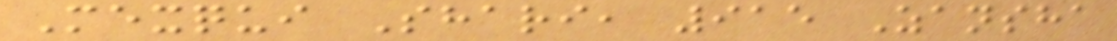Mexqui Shari, 915 Zansha
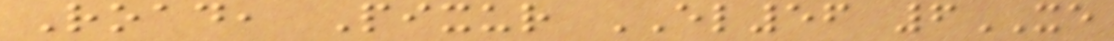Road, Pixur EL56 6XE
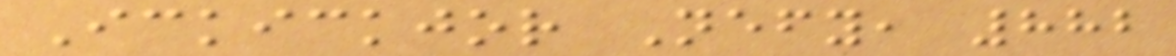Ickickjor Nefy, 882
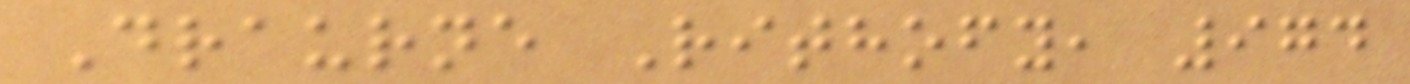Draurne Rithofy, 974
